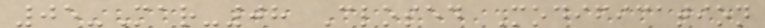05-Mar-08 Closed Modification
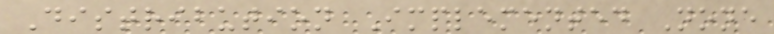Distribution Implemented None
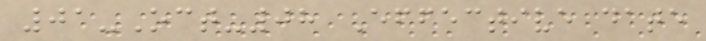01-Oct-08 Effective date
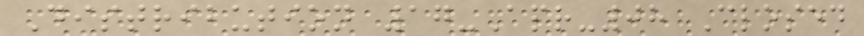Distribution 17-Apr-08 Closed
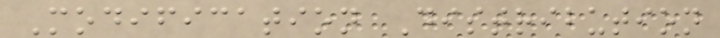Modification Distribution
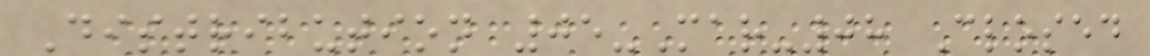Distribution 05-Mar-08 Closed
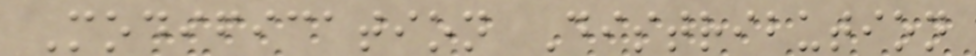Modification Distribution
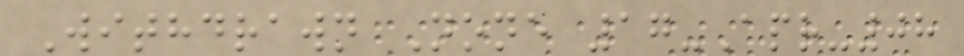Withdrawn None 17-Apr-08
